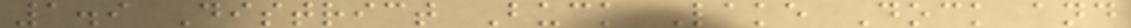1.9 District Buck Lake Dock and
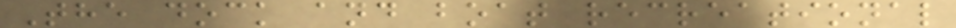The dock and boat recreational
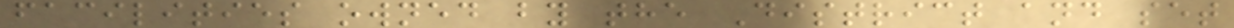facilities owned by the District and set
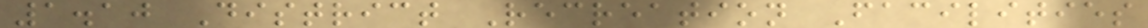1.10 District Recreation Facilities
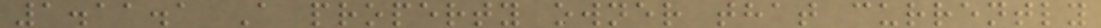1.11.1 A property owner that currently
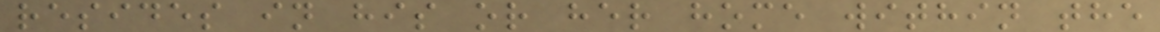resides in his or her home within the
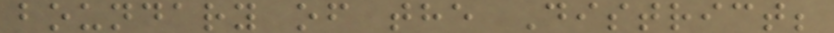boundary of the District;
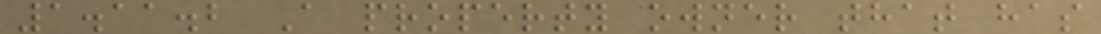1.11.2 A property owner that has
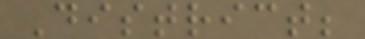District;
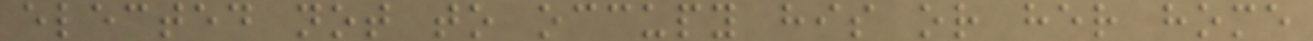elected not to occupy his or her home
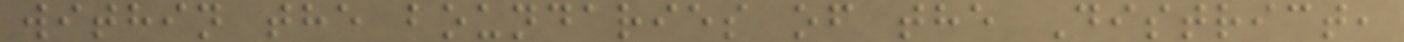within the boundaries of the District,
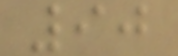90
